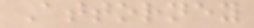Attorney
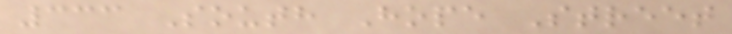333 South Hope Street
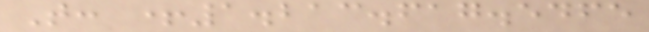T: +1.213.617.5465
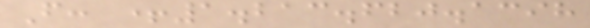F: +1.213.620.1398
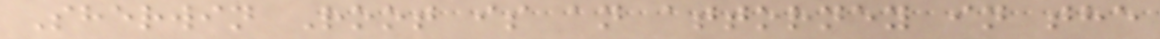Sherwin Root is an attorney in the
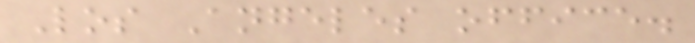Los Angeles office.
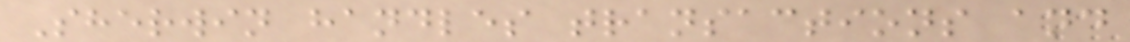Sherwin handles transactions and
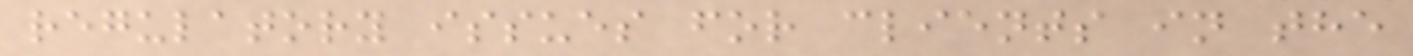regulatory issues for clients in the
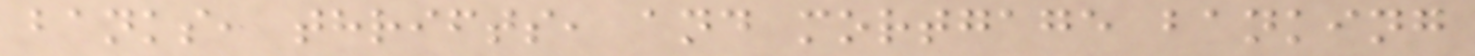banks, thrifts, and mortgage banking
